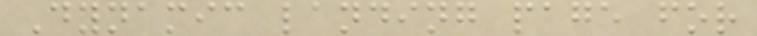Dynamic landing page for
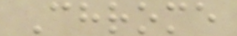Chrome
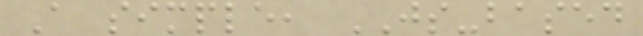A simple, JS-based
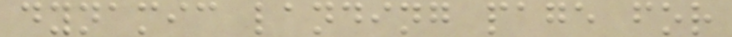dynamic landing page for
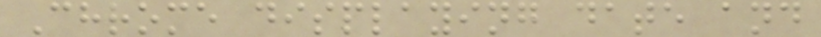Chrome displaying date and
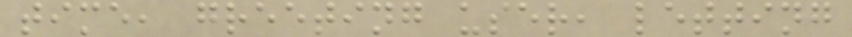time, greeting user, letting
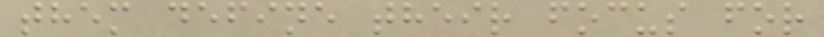them define their focus for
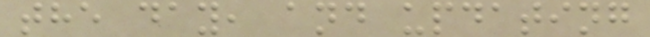the day, and updating
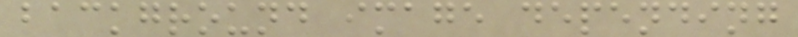background image depending
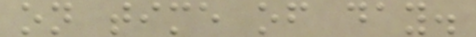on time of day.
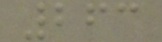263
